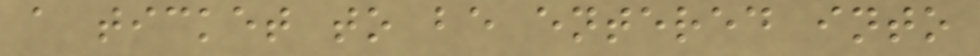a ticket to be entered into
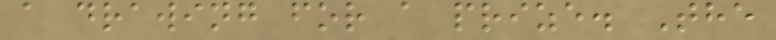a drawing for a prize. The
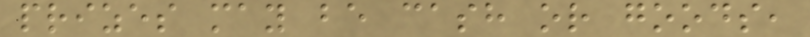prizes may be cash or goods,
